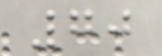70
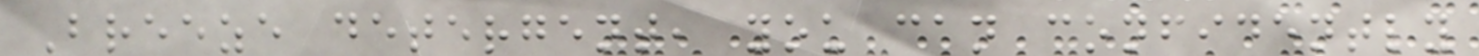Breeze detergent, you can confidently
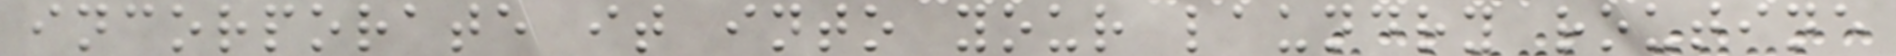incorporate it into your laundry routine
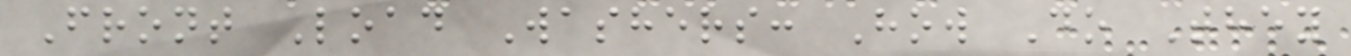Front Load Washers: How Do They
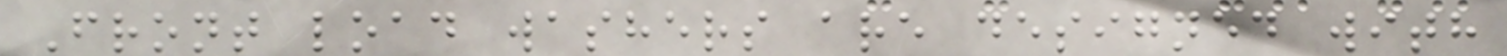Front load washers are designed with
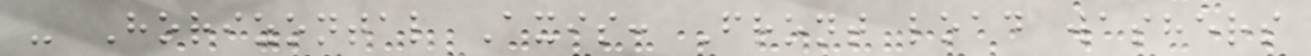- Horizontal Axis: Front load washers
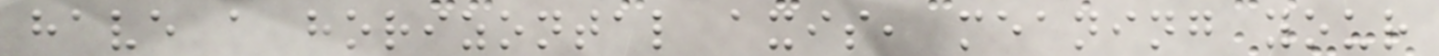have a horizontal axis, meaning your
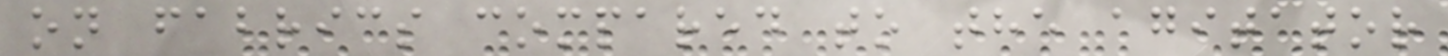on fabrics compared to the agitator
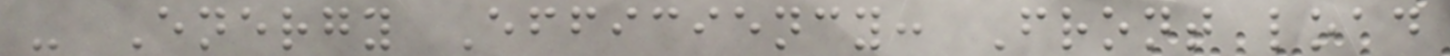- Energy Efficiency: Front load
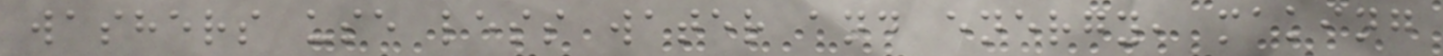washers use less water and energy, making
